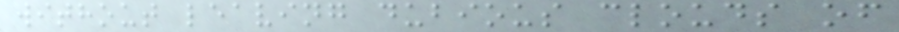without leaving dubious clouds of
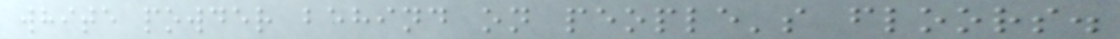white powder behind on people's floors.
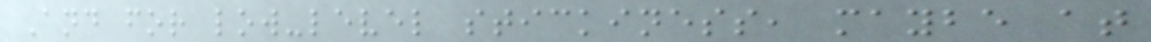And for low-level stickiness, maybe at
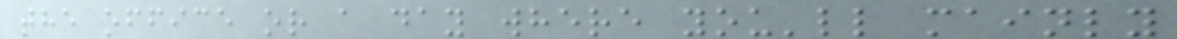the office or a day where you'll mainly
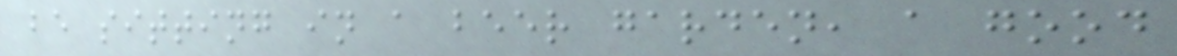be sitting in a beer garden, a good
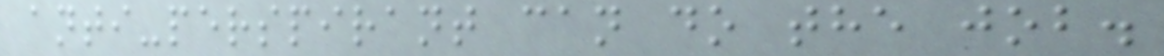anti-perspirant can do the job.
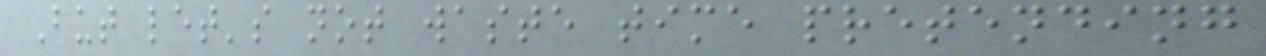But let's not waste time pretending
